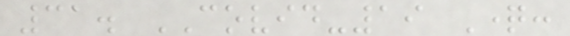31. COVID-19 Question:
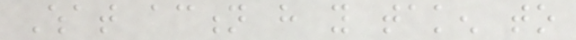What action have you taken to
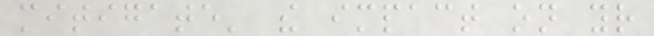mitigate' the impact on your
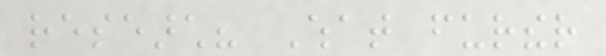research? What further
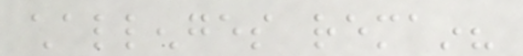challenges remain?
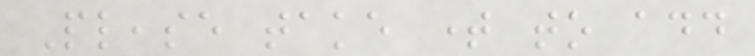Please take time to add
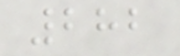282
